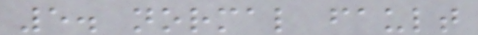5. normal fault
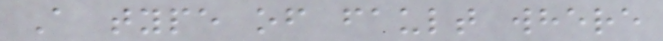A type of fault where
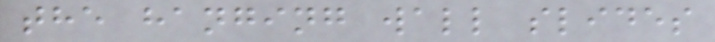the hanging wall slides
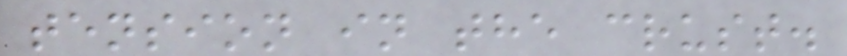tension in the crust.
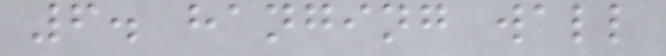6. hanging wall
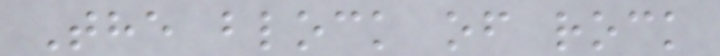The block of rock
